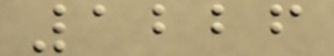1226
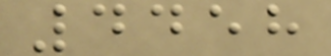4458
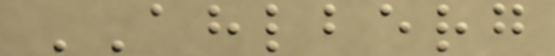AHLBERG
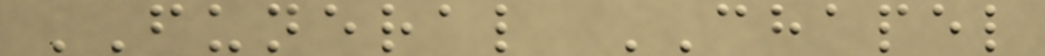FUNERAL CHAPEL
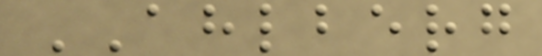AHLBERG
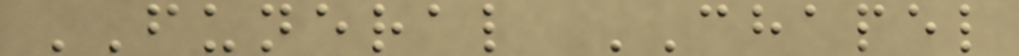FUNERAL CHAPEL
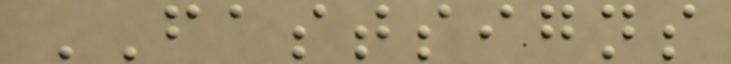FASTSIGNS
